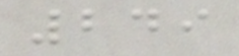249
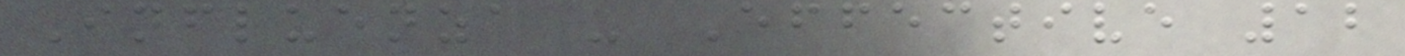Influenza - Effective 12
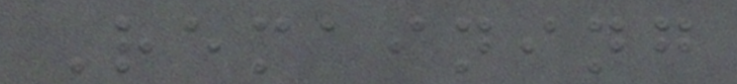Remaining
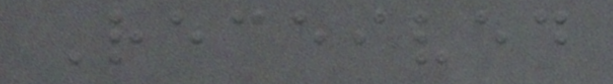Received
